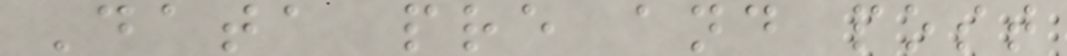Data pre and post
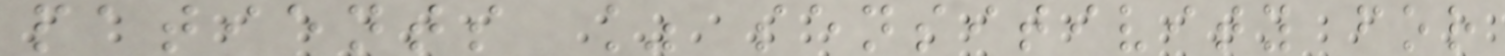patients % sensitivity for
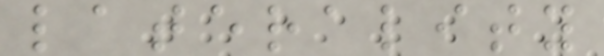laterality
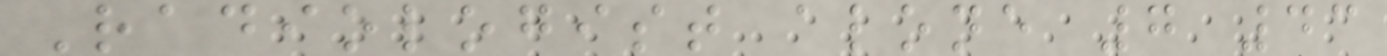Radiologist alone 7 43
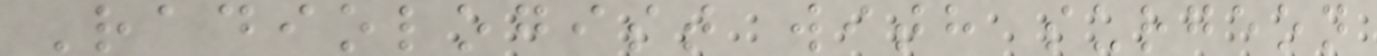Radiologist with surgeon
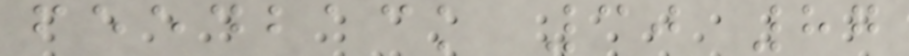feedback 30 87
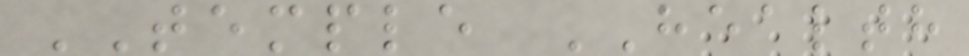TEMPLE HEALTH
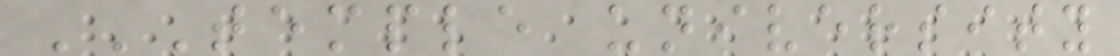TEMPLE UNIVERSITY
